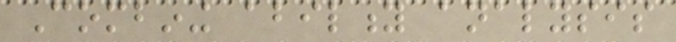Combining ability analysis
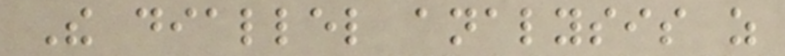The diallel analysis as
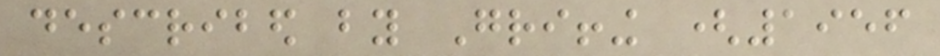described by Griffing (1956
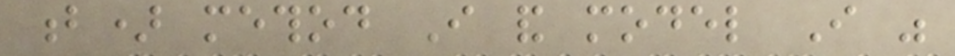b) method I and model I was
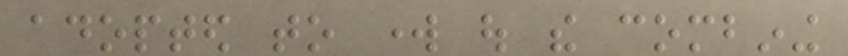adopted to work out the combining
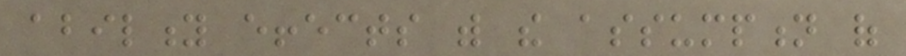ability effects with the assumption of
